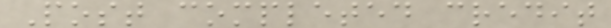Post completed credit
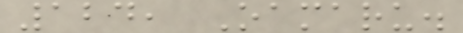124, Oamaru.
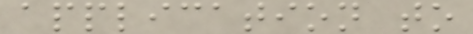application to
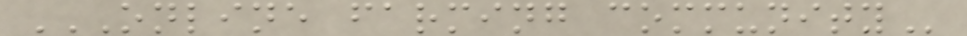ONLINE FARMING COMMUNITY
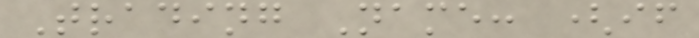Trading Name: (if
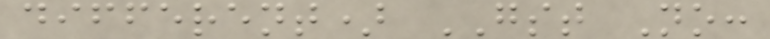different) GST No:
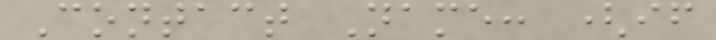Contact Name: (if
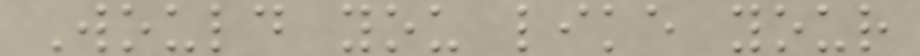Would you like your
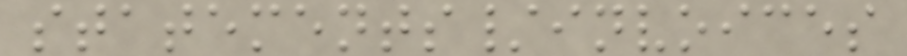statements/invoices
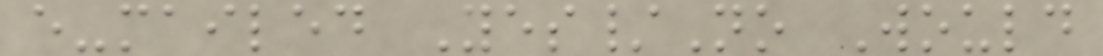e-mailed Yes/No Would
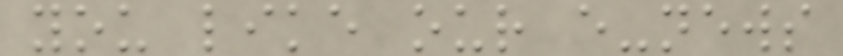you like our e-news
